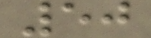50
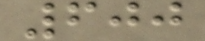600
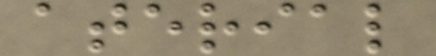aterial
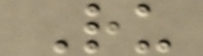Ru
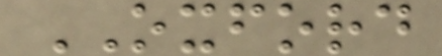OXFORD
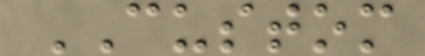CUSTOM
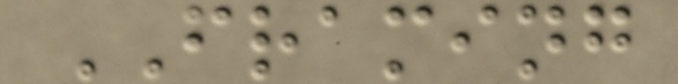FRAMING
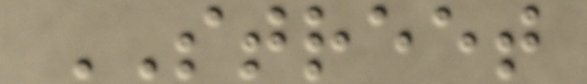STREET
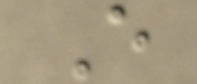E
